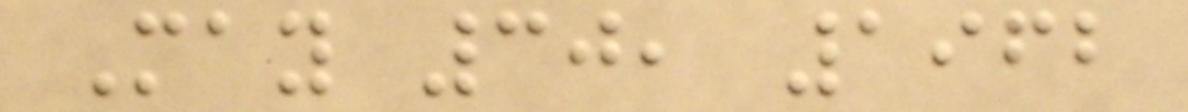May 30, 1962
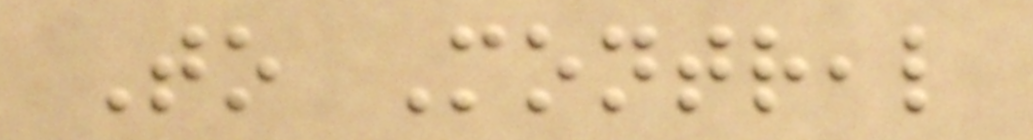To Montreal
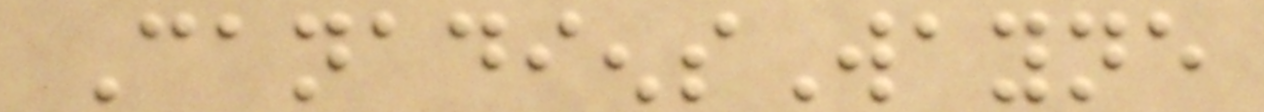CanadiensWayne
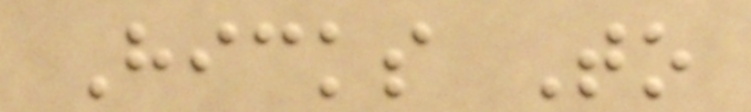Hicks To
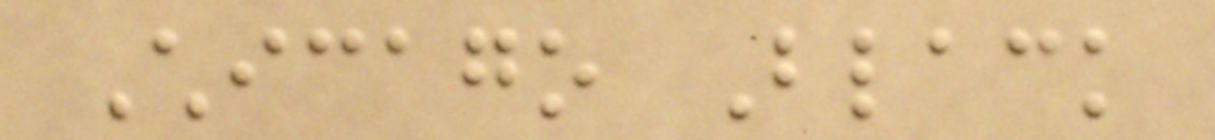Chicago Black
